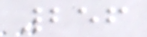256
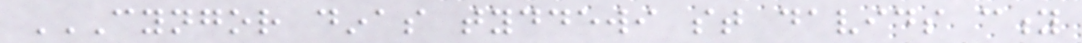CYNGOR DINAS TYDDEWI ST DAVIDS CITY
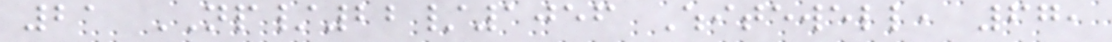21 NP/22/1056 Whitewell, 67,
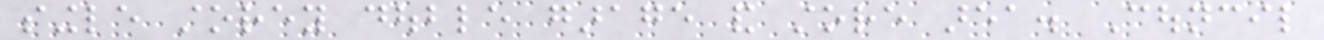single storey double garage and store area. Council
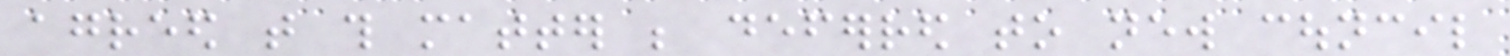agreed that this matter be deferred to new council
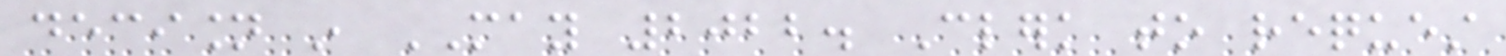decision in MAY 2022. Clerk to request
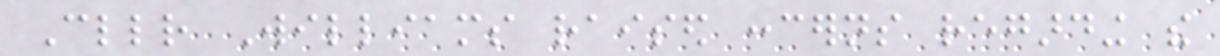Cllr Williams raised concerns regarding the
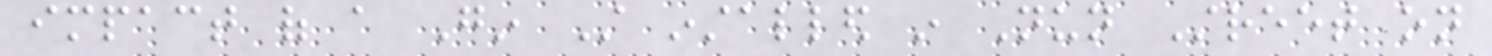impact of a Gin Still installed in Nun Street on
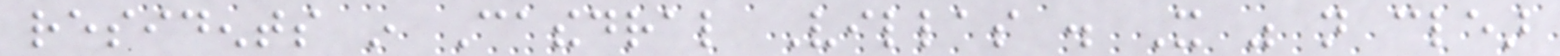residents in Cathedral Villas . It was not clear
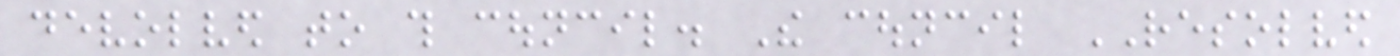devolved to this council. The council RESOLVED
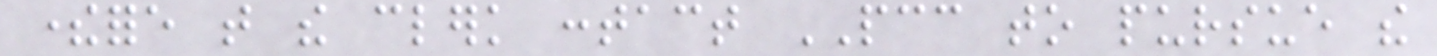therefore that the clerk contact PCC to pursue the
